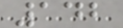142
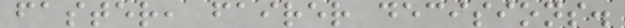faster, fairer decisions.
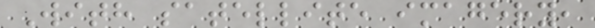With satellite imagery,
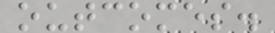outcomes.
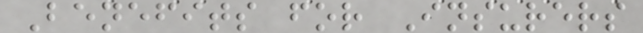Benefits for Insurers
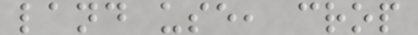land use, crop
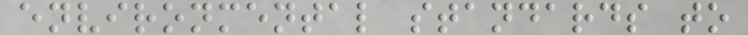environmental standards to
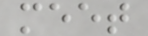meet
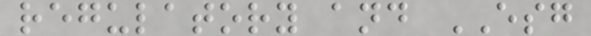regulatory and ESG
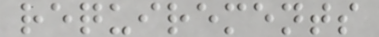requirements
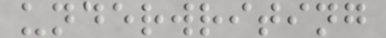underwriting
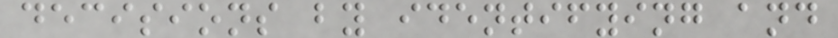decisions by identifying and
